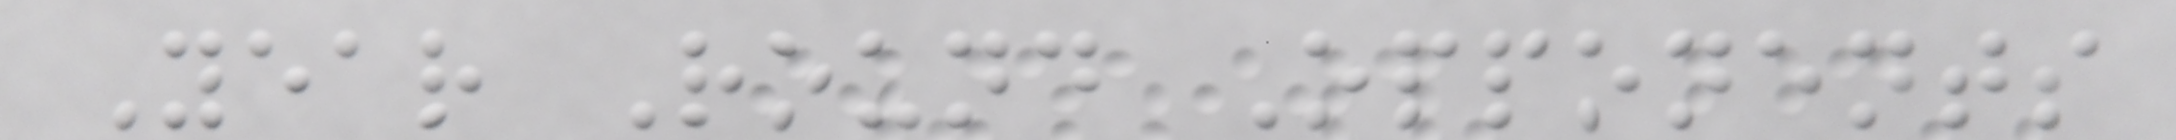Year Round Opponents
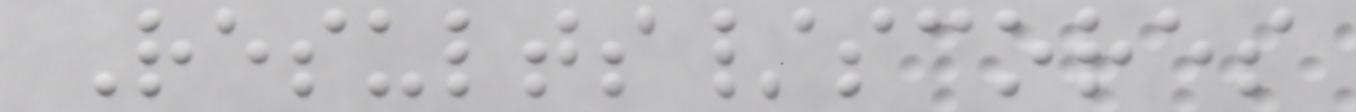Results/scores
